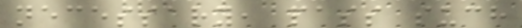necessary, pass such
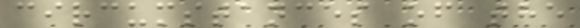circumstances of the
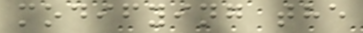modifying the
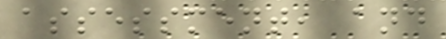assessment, and
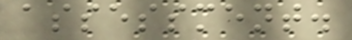assessment.
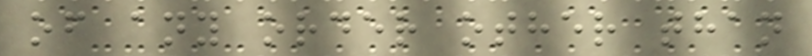of any order other than
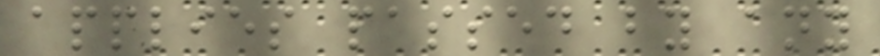applies passed by any
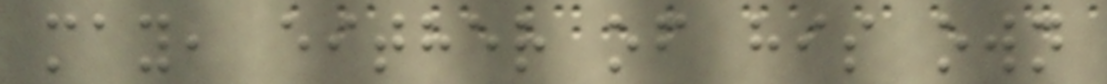may, either of his own
